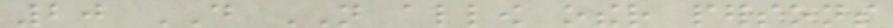20 DO NOT allow other persons
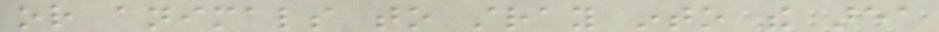or animals to stray into the area
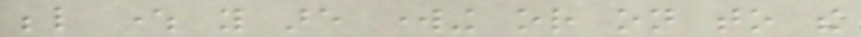below where you are working or on to the
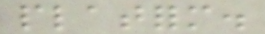platform.
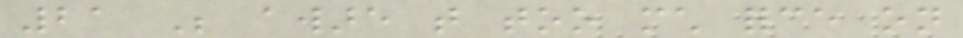21 Be aware that too much force on
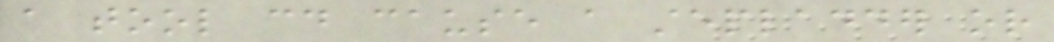a tool could cause a stepladder or
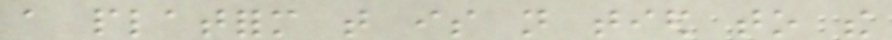a platform that is not tied to the
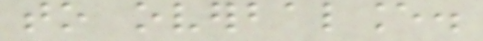to overbalance.
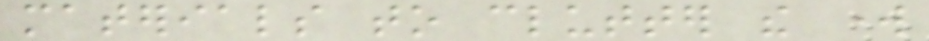materials to clutter the work
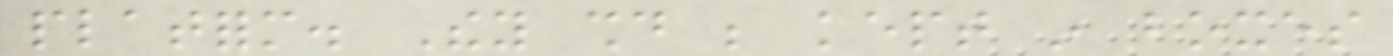platform. They should be kept in boxes
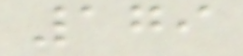179
